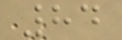84
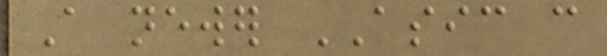A newer ASIC can
